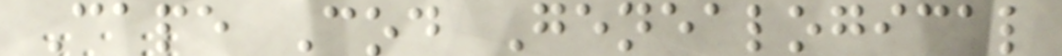Cape Cod Genealogical
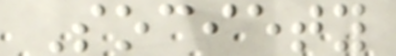Society
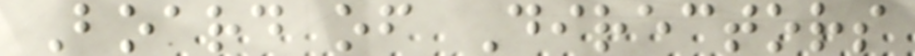Board of Directors
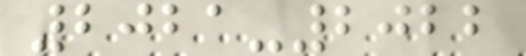2021-2022
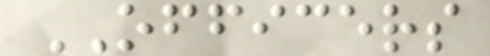OFFICERS
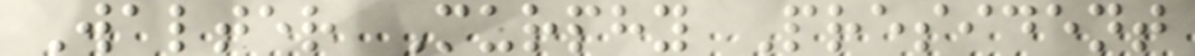Walter Murphy President
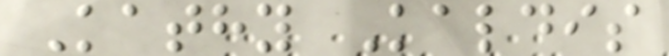Kathy Kaldis
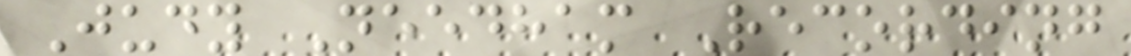Judy Needham Recording
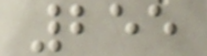255
